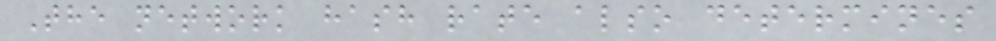The network hash rate also determines
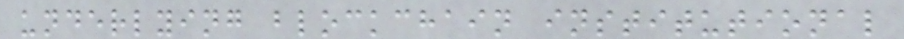underlying blockchain institutional
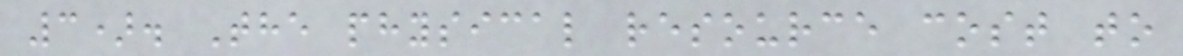3). The physical resource cost to
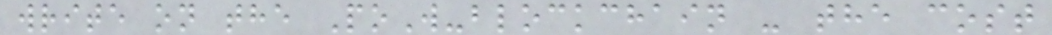write on the PoW-blockchain - the cost
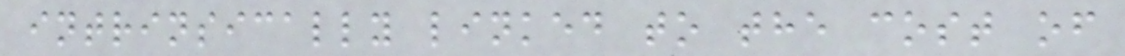intrinsically linked to the cost of
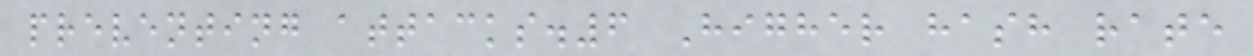preventing attacks.6 Higher hash rate
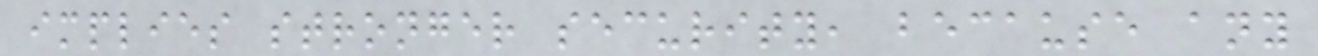implies stronger security, because any
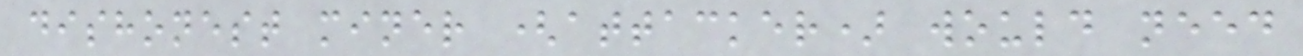dishonest miner (attacker) would need
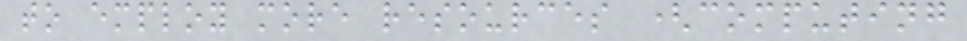to employ more resources (computing
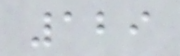129
